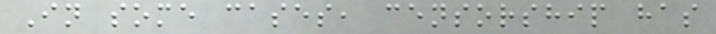In some cases, censorship has
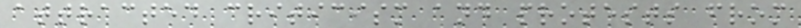attracted criticism and protests from
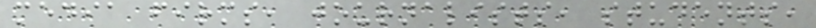media firms, journalists, students,
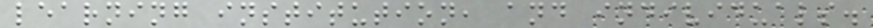learning institution, and individuals.
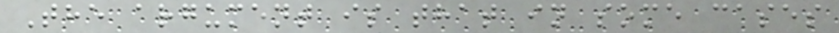The argument is that in some cases
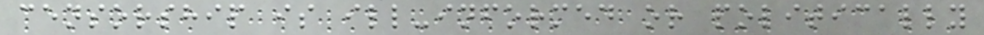censorship is ill-informed or politically
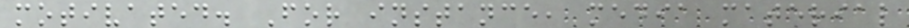motivated. For instance, media material
